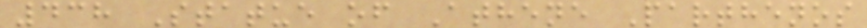438 Statue of Athene Parthenos
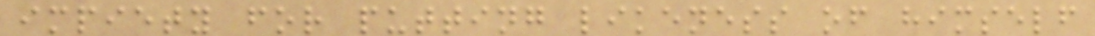impiety for putting likeness of himself
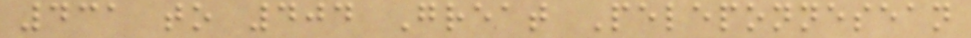431 to 404 Great Peleponnesean
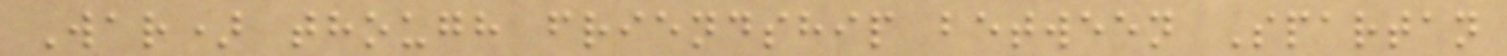War) though friendship between Spartan
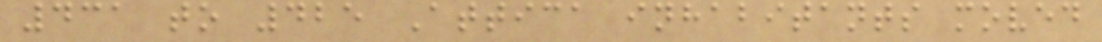431 to 425 Attica inhabitants moved
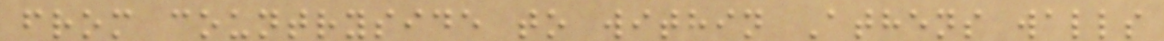from countryside to within Athens walls
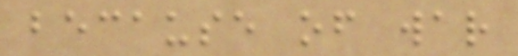because of war
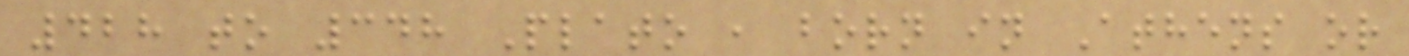428 to 348 Plato , born in Athens or
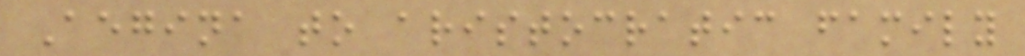Aegina to aristocratic family
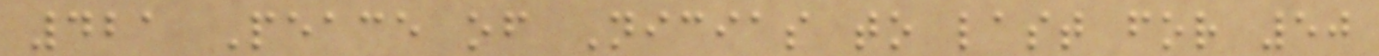421 Peace of Nicias to last for 50
